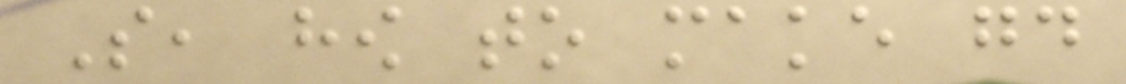So, how to make good
